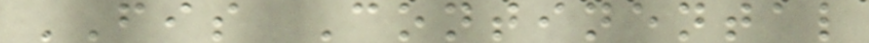FIS Continental
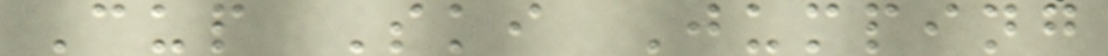Cup Ski Jumping
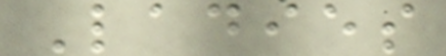Ladies
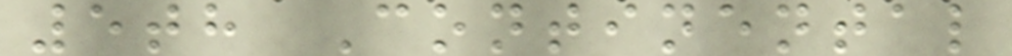5th Continental
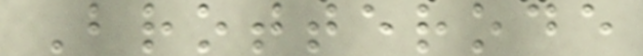Brotterode
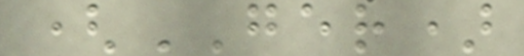(GER)
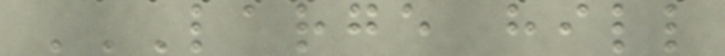LARGE HILL
